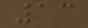13
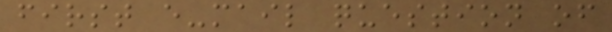first e-mail question of
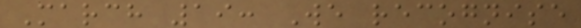March 19: We recognise
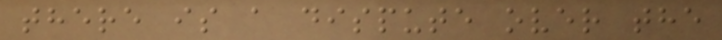there is a dispute over the
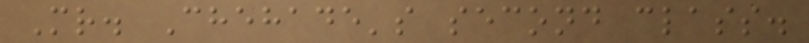Mr. Chehade's second class.
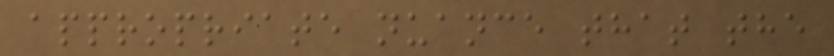appropriate nuance that the
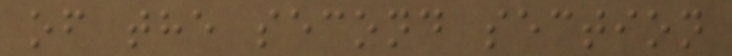of the second section
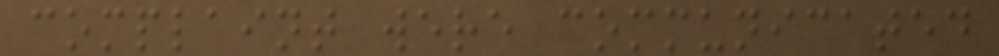complaint were communicated
